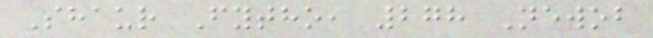Shaur Fytho, 278 Newob
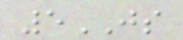5JS
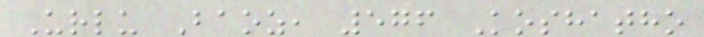Urlu Baoz, 576 Koshatho
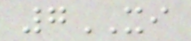7XI
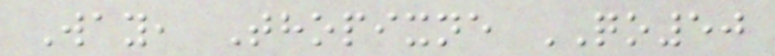Way, Thopixne QO50
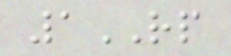1RP
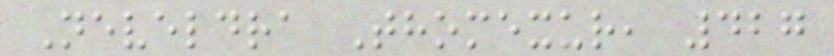Neveldra Thomexur, 427
